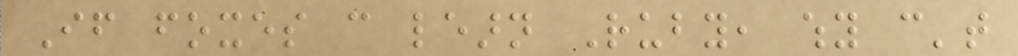If foxes can learn Ruby, why can't
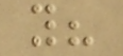you?
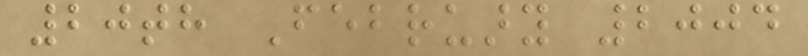20th February 2004
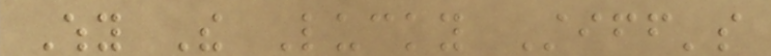Why The Lucky Stiff's
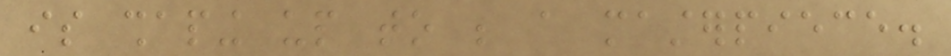is shaping up to be a masterpiece.
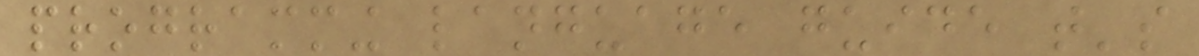programming language guide that's
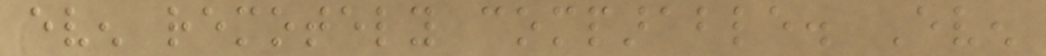even remotely comparable. Even
